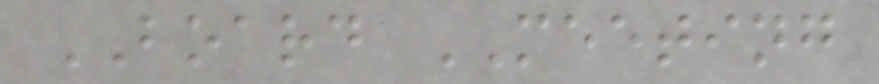BOARD MEETING
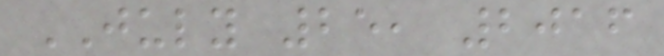JULY 25, 2016
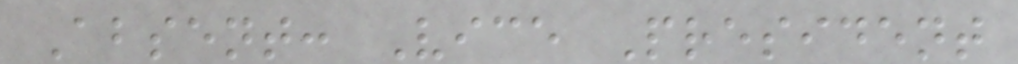Absent: Vice President
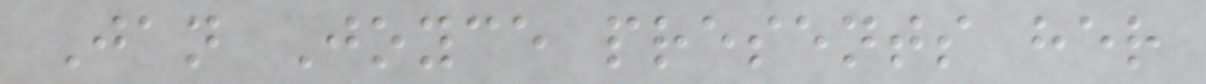Jan Joyce presents her
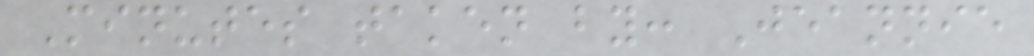Minutes taken by: Jeannie
